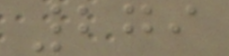279
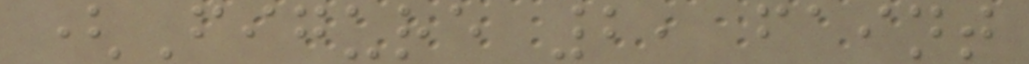(Figure 2, faint
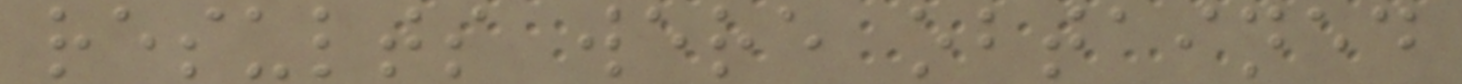results were obtained
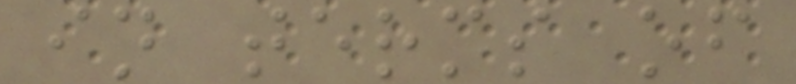in terms of
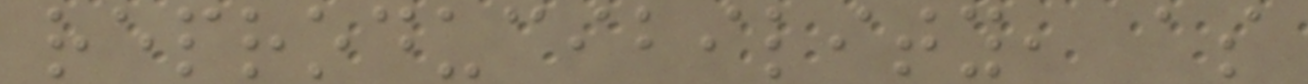reproducibility, as
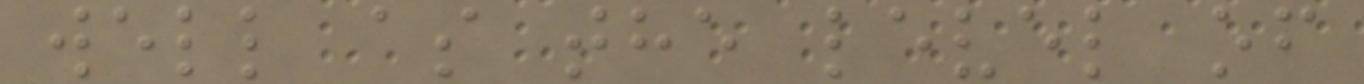well as the level of
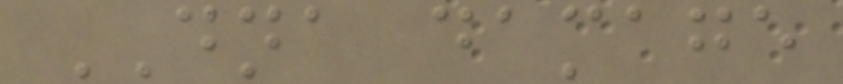DNA damage
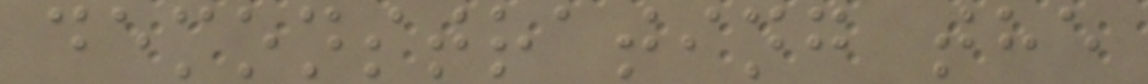demonstrating the
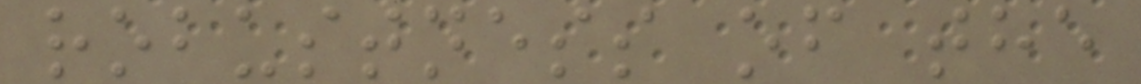robustness of the
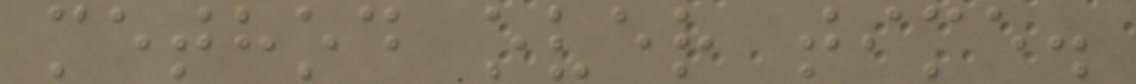method over time.
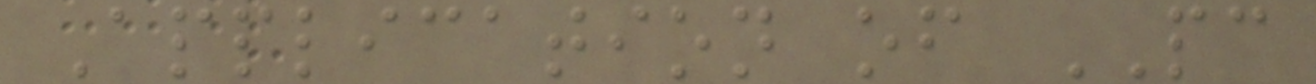Application of PC
